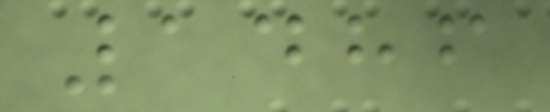1486
